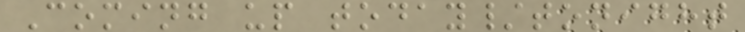Coming up today/tonight
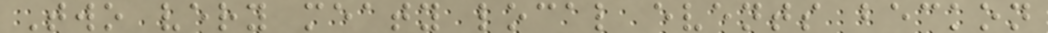Two very meaty local events beckon
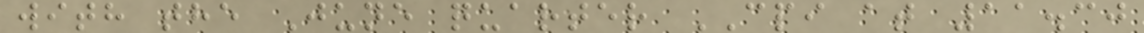with the June quarter CPI at 11.30
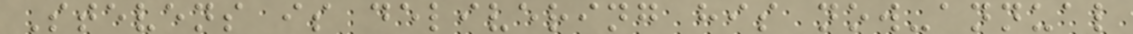Stevens is delivering his now-annual
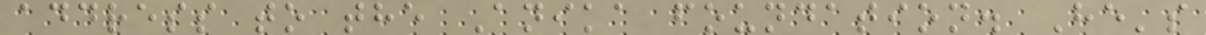address to the Anika foundation. He's
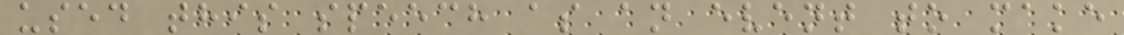used this speech as an event to make
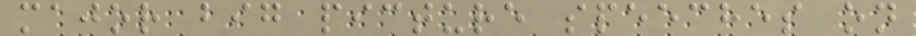major big picture speeches on
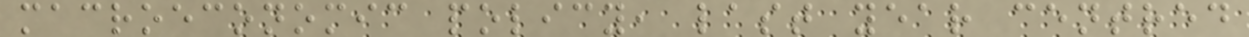macroeconomic policy, last year centred
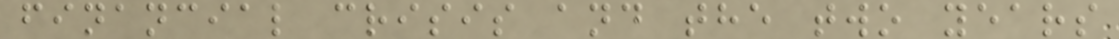financial crisis and the two years
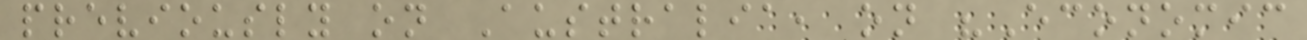previously on Australia, on "Economic
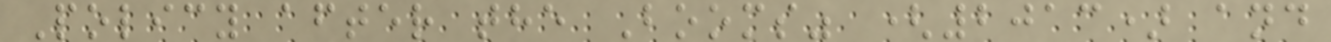Policy after the Booms" (2013) and
